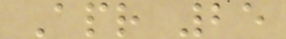Apr 25
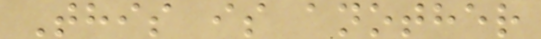This is another
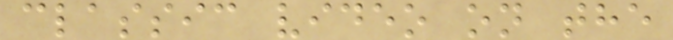classic video on the
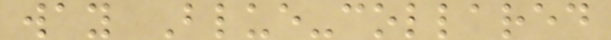way Blue-collared
